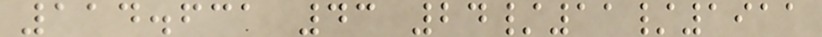114.631 43 24/11/1911
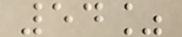54%
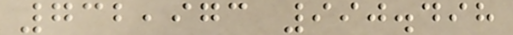732,973 990.498
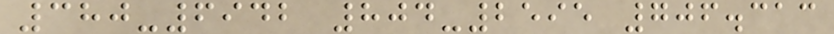380-6942 804-2595 706.313
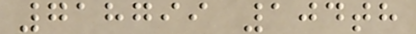718799 104th
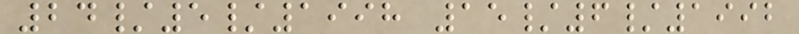24/5/1998 15/6/1992
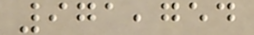971,754
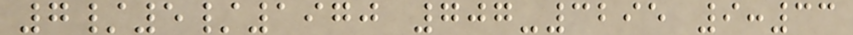7/5/1970 707-3295 9:33
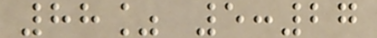88% 5:27
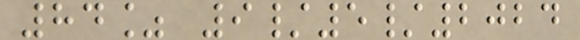84% 9/5/2024
